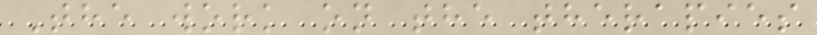The work on the therapies
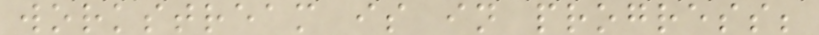workstream is in progress;
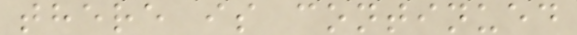there is continued
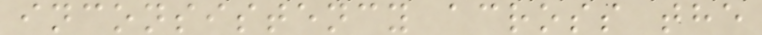inconsistency across the
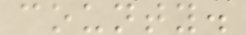county.
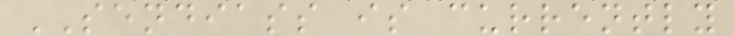SENDIASS is currently
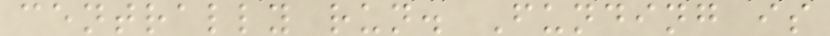centrally run. Funding is
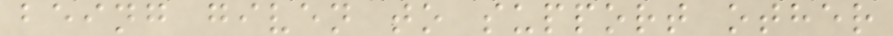being given to support other
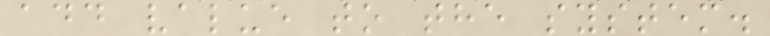add value to the system.
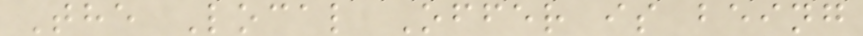The Local Offer is being
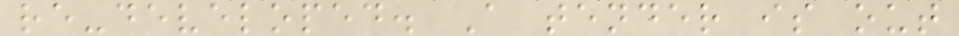re-developed. A tender is out
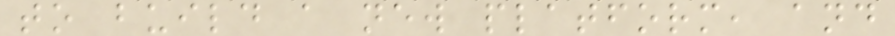to build a new platform, and
